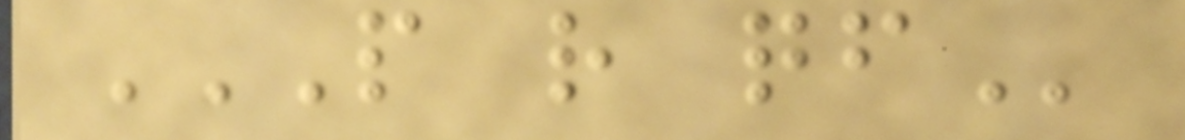P R QF
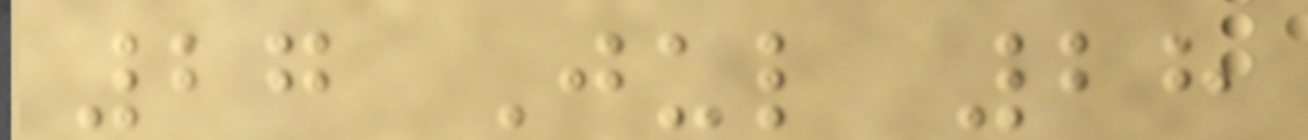27 Jul 28
